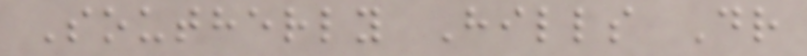Southerly Hills Dr
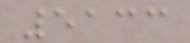5133
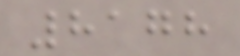8178
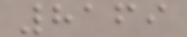8169
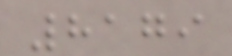8179
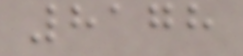8178
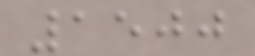1500
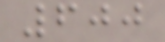600
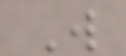W
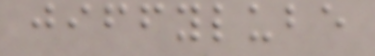jiffylube
